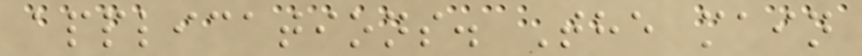applications. The main
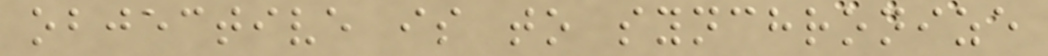objective is to synchronize
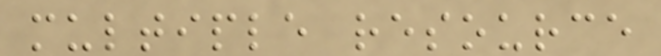multiple resource
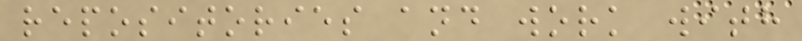repositories and work with
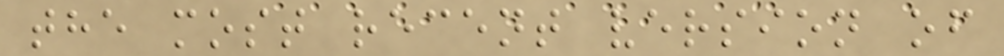the most recent version of
